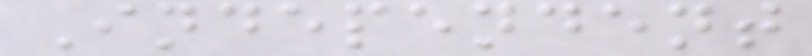Independent
